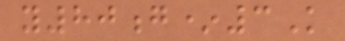y80g*3K
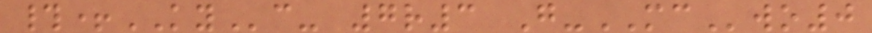#+KYc- 7r3 G-MCwo0
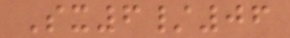Sx6/06
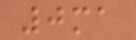0ma
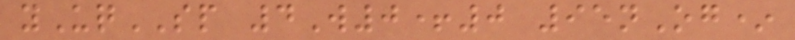yUqSP 4W0+0 95nOg*
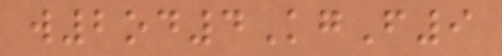w2od4KgF9
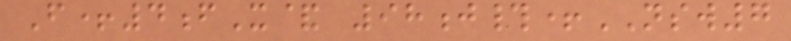F+4fX& 98j#+NSW7
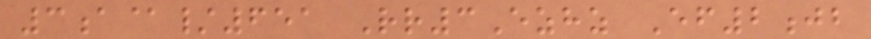3a@/651 Rr3Ezhz Ef2jb
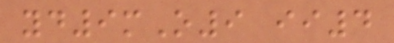yd9mO9 ii4
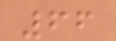66
